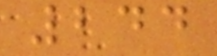244
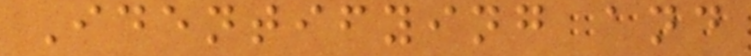Identifying and
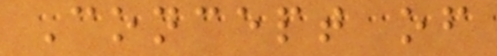Concept of
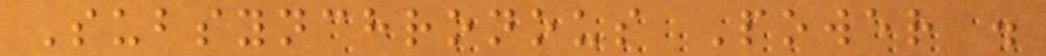Subsynchronous Power .
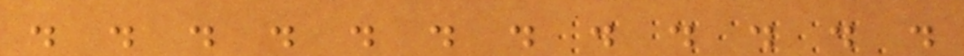. . . . . . . . . . . .
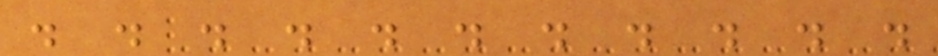. . . . . . . . . . .
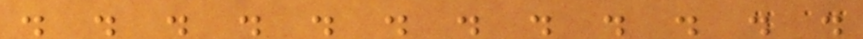. . . . . . . . . . . .
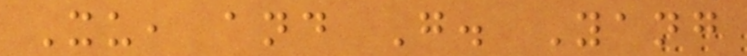Xu, and G. Yang
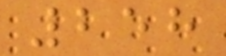258
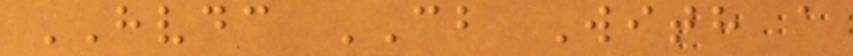HVDC CB With a
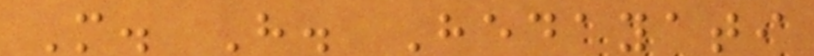M. H. Hedayati
